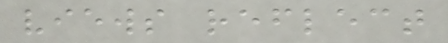views reflect
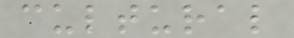cultural
